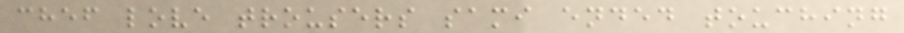chef love trousers sami ended touching
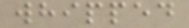whipped
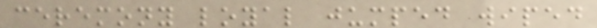ceremony loyal jumped wiped
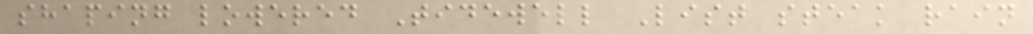shaping lowered Tidewell List steak rain
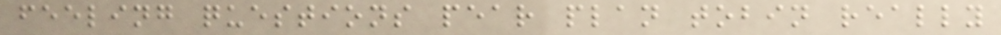feeling questions pear plan tobin really
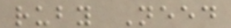ruby Need
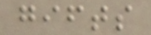gifts
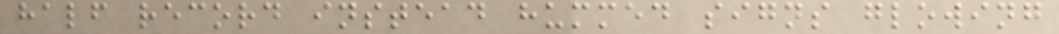half record instead hummed signs glowing
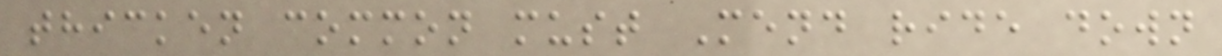thicken common must Mend ride down
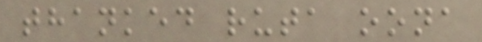thanked ruta oona
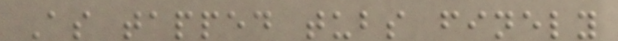As tapped tubs finely
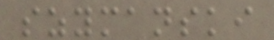szymanski
